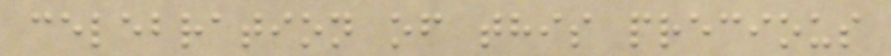celebration of this precious
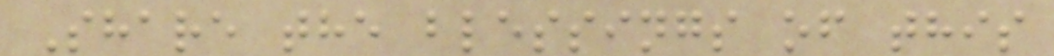Share the blessings of this
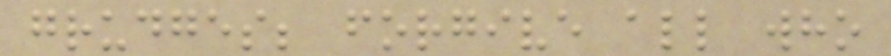grudges; forgive all who
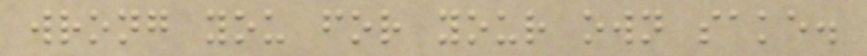wrong you for your own sake.
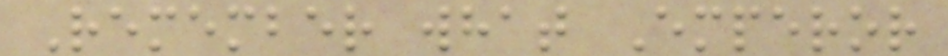Remember what Emperor
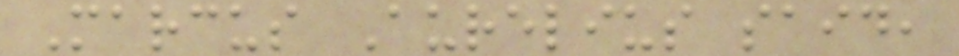Marcus Aurelius said,
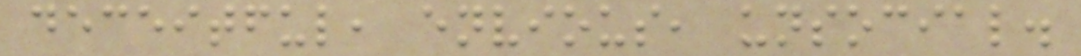deceitful, envious, unsocial.
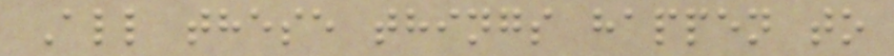All these things happen to
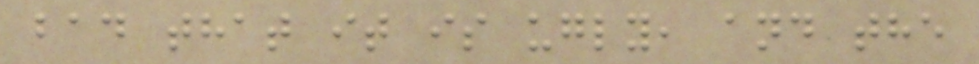bad that it is ugly, and the
